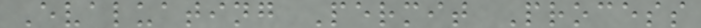Evaluating Permit Process
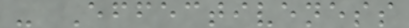- Effectiveness
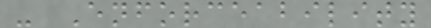- Enforceability
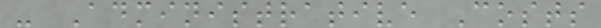- Administrative Costs
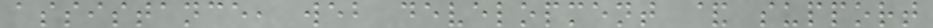assistance, web development & support
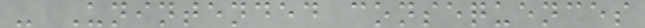- Unintended consequences
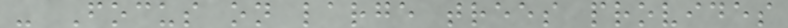- Focus on large trees provides
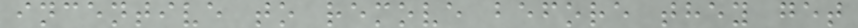incentive to remove before they get
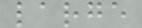large
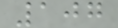107
